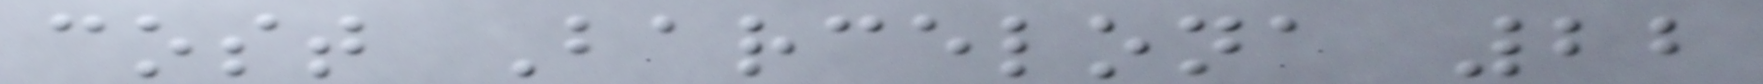cost Barcelona 22
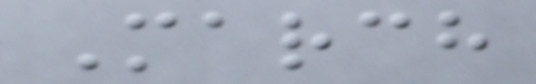March
